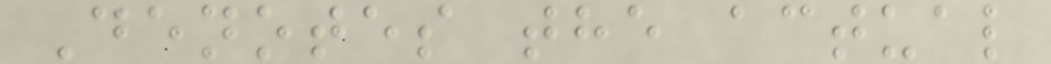Denotes the actual
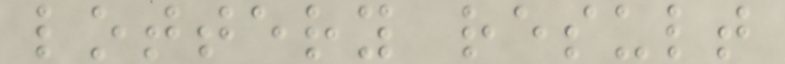lottery result
